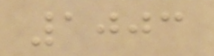1003
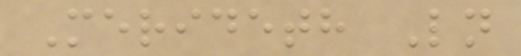Merideth Ln
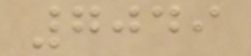7049
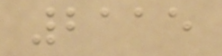2115
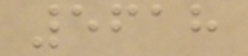5618
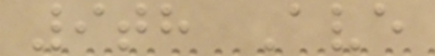9th Ave
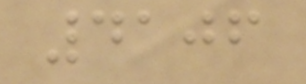4106
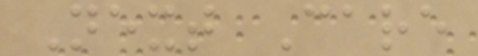Next Care
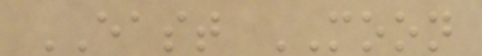EAST MOON
